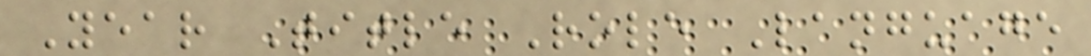Year Title Role Language
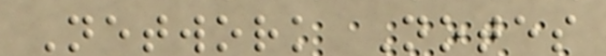Network Notes
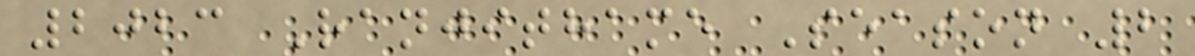2023 Ranjithame Season 2
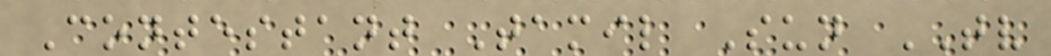Contestant Tamil Sun TV
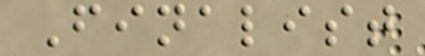Finalist
